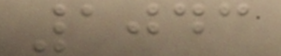1043
